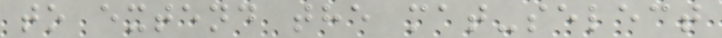to extend the mat-select
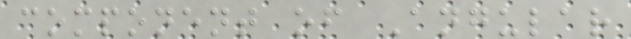component of Angular
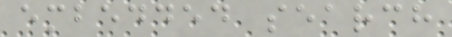embedded search
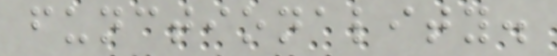functionality.
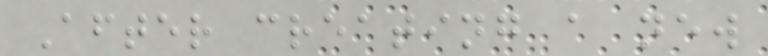After creating a new
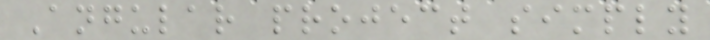Angular project simply
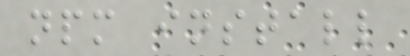npm install
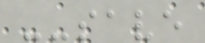--save
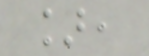],
